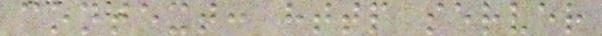context: http server
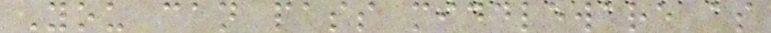You can pass middleware as
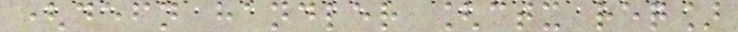(defn handler [ctx req]
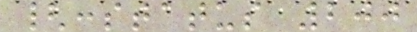{:status 200
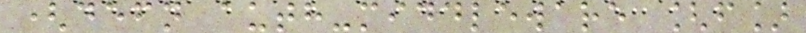(defn auth-middleware [f]
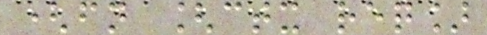(fn [ctx req]
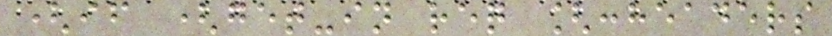(if (get-in req [:headers
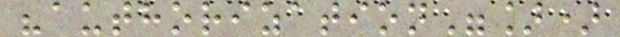"authorization"])
